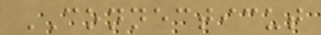CONNECTICUT
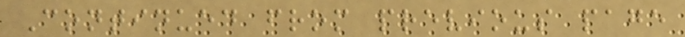Continued from previous page
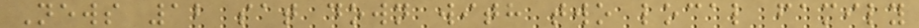News 12 sat down with two local family
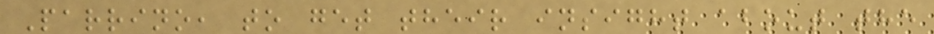Parrino, to get their insight about the
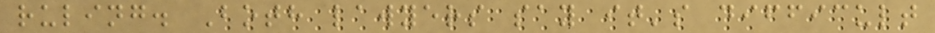ruling. Both lawyers say it's difficult
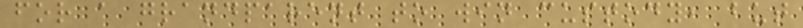for a grandparent to win custody, but
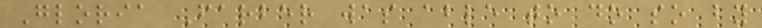Gloria Farber was able to do so by
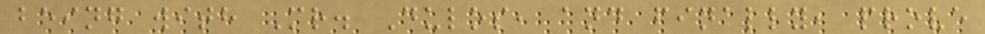being with Mr. Dulos, and finally, prove
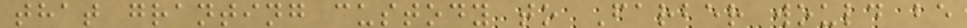that granting custody to Farber would be
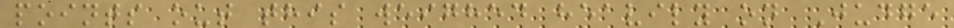points out this weighed heavily on Judge
